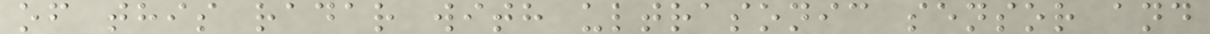of this radar with ultrasonic sensor and
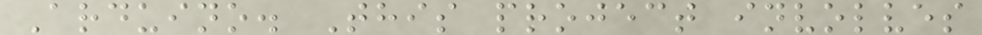Arduino. This project involves
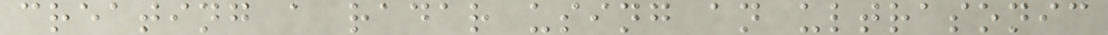creating a radar using an ultrasonic
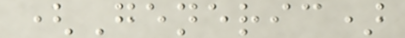(Generic)
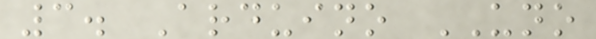3. Arduino UNO
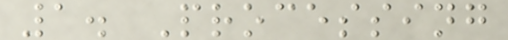1. Processing
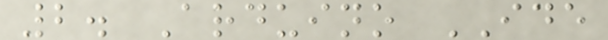2. Arduino IDE
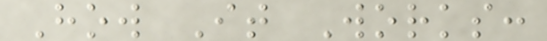How It Works:
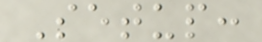Setup:
